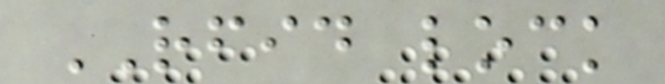RFID lock
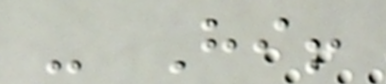- Hi!
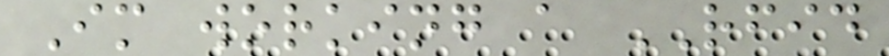Im working a RFID
